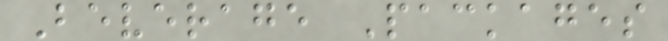Beverage Packages
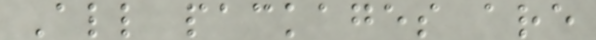All packages are
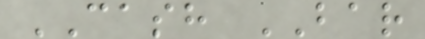CASH BAR
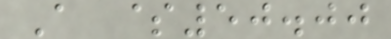A $50.00
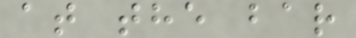at the bar
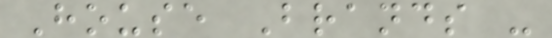House Brands -
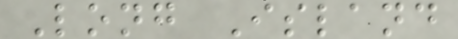Long Island
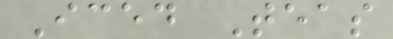Iced Teas
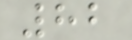82
